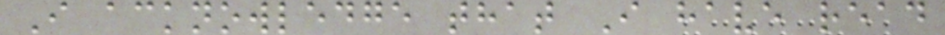I acknowledge that I have read
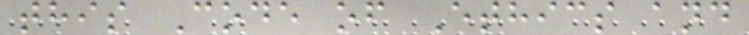this Code of Ethics and
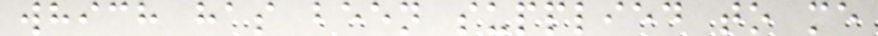which has been supplied to me
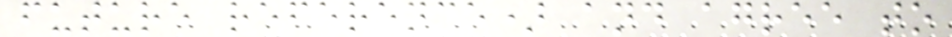future reference) and agree to
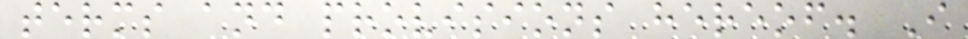terms and provisions hereof. I
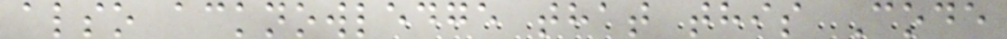also acknowledge that this Code
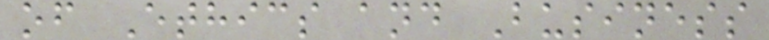of Ethics and Business
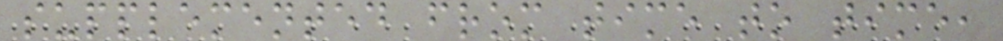supplemented from time to time,
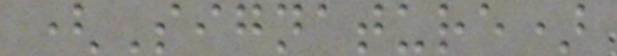(Signature)
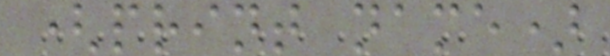(print name)
